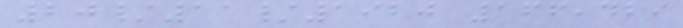20/11/1920 166,429
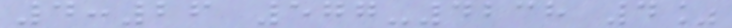4:26 577-4238 4%
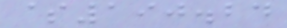$190.24
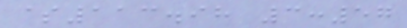$113.98 3:57
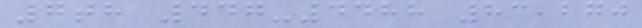7th 447-4488 83,270
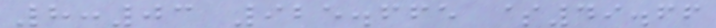8:03 925.665 $49.66
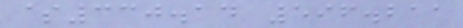$330.14 596.211
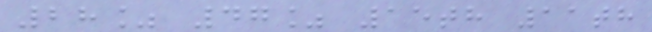28% 47% 15th 11th
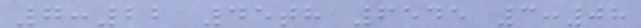7:22 45th 6545 3:08
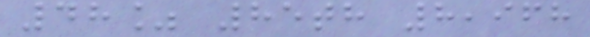48% 85th 8,968
